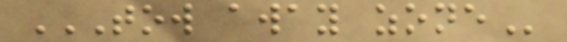TOW AWAY ZONE
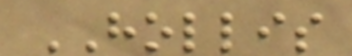HOLLIS
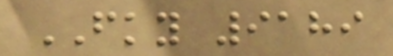FKY 9189
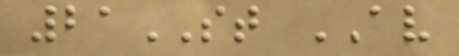21ST AV
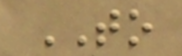TO
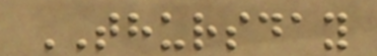THURSDAY
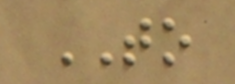TO
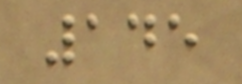145
